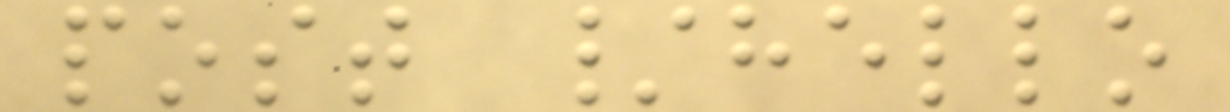post /hello
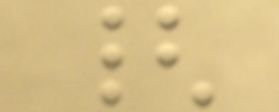{
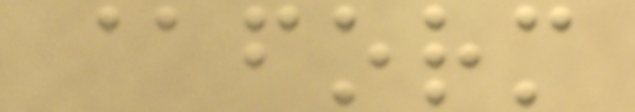@form
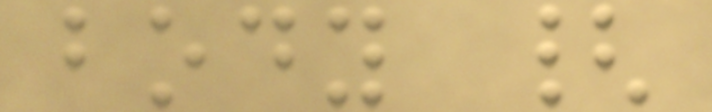body {
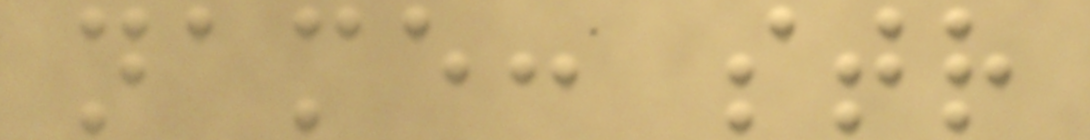name: str
